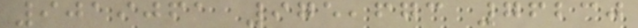9019061 975,673 76230
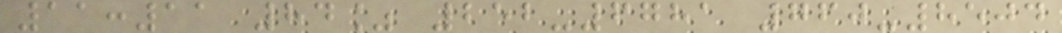11:11 84% 252-6781 760-8504
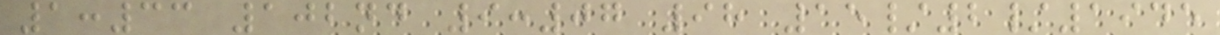1:33 102nd 9:07 98 15/2/1945
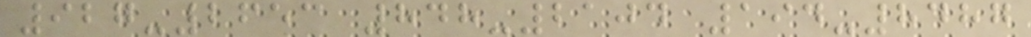927-2653 848-2104 194-8487
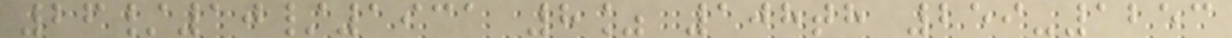26/10/1931 8% 108th 259-1253
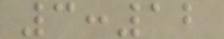3:12
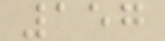157
